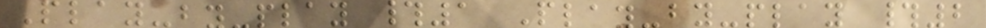Play-by-play #1 Play-by-play #2
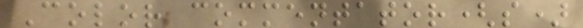Color commentator(s)
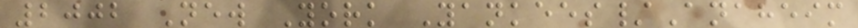2002 New York Yankees/Anaheim
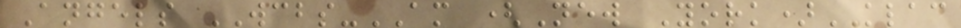Angels WCBS-AM (New York)KLAC
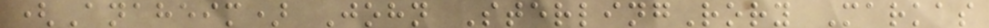(Anaheim) John SterlingRory Markas
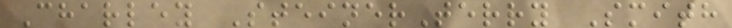Charley SteinerTerry Smith
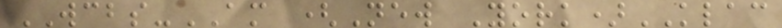WCBS-AM (New York)KLAC
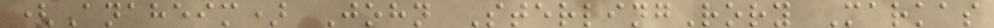(Anaheim) John SterlingRory Markas
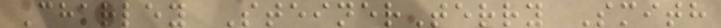Charley SteinerTerry Smith
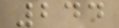244
